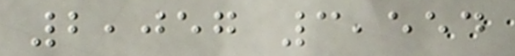2,057 3,554
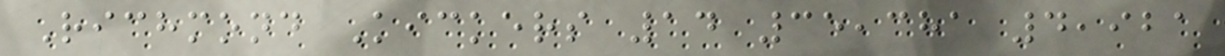Richmond Kickers 14 35,381 4,921
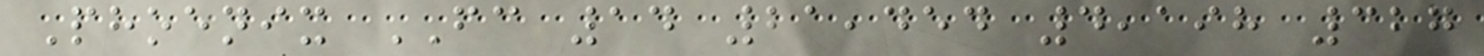Phoenix FC 14 21,454 4,198 327
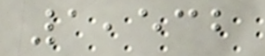1,532
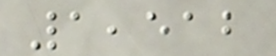1,512
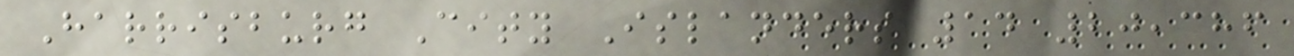Harrisburg City Islanders 14 20,386
